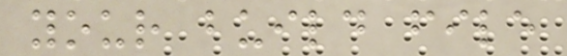your build file
